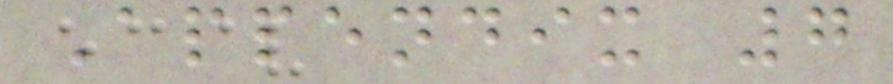Appendix 7
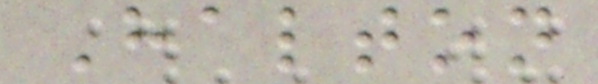Halton
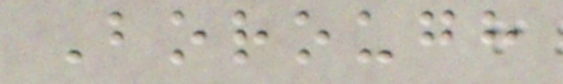Borough
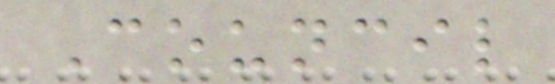Council
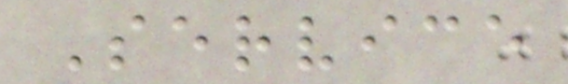Service
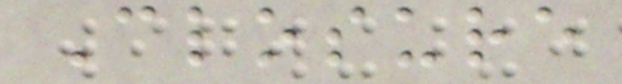Closure
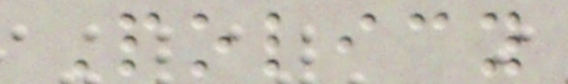Policy
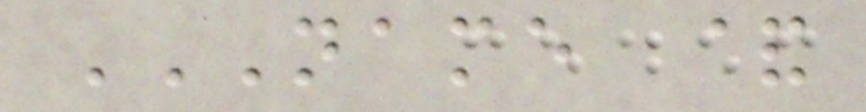NAME &
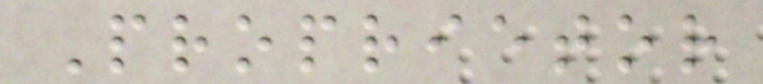Proprietor
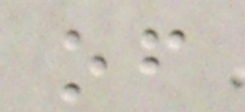of
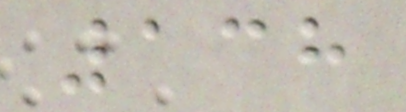138
